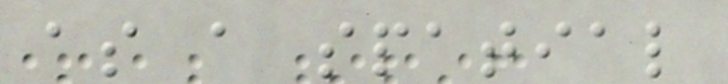as a spatial
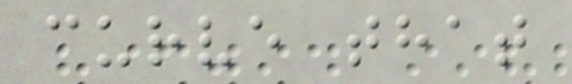curve that
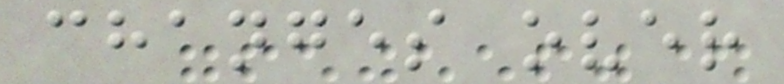changes over
